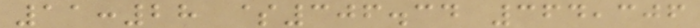11:28 $306.34 364,306
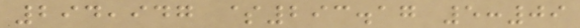294,947 $293.17 5:09
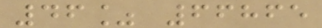46% 66865
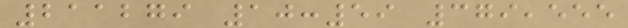211279 10:59 379,555
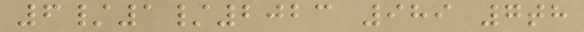6/1/2023 989 7th
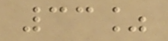33%
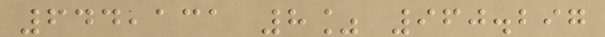644,131 8% 960.297
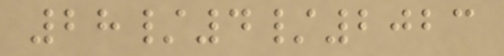28/4/2023
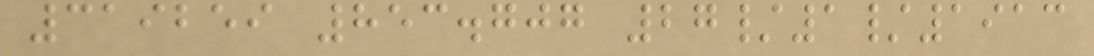319259 853.707 27/1/1913
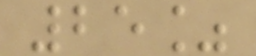25%
